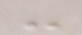-
